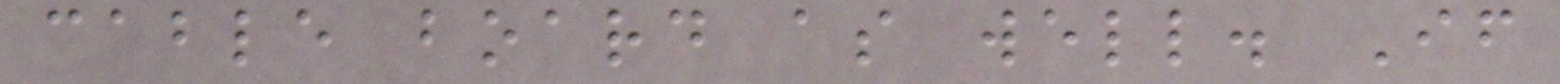cable board as well. If
